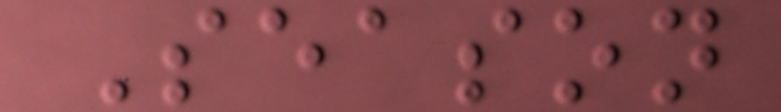Season
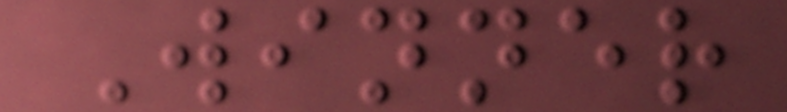Winner
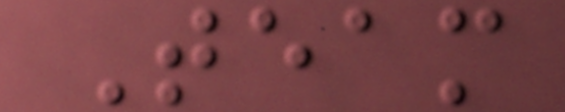Team
